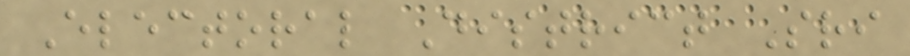Electoral District Sri
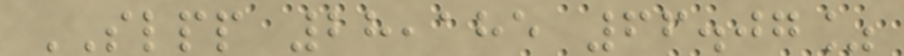SLPP 28,185 66.07%
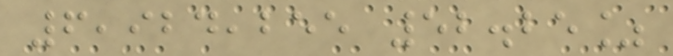6,924,255 52.25%
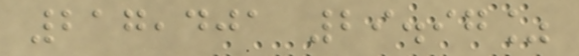217,401 29.97%
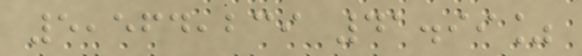5,564,239 41.99%
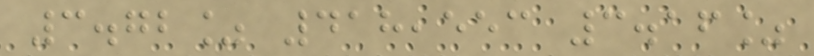3.72% 418,553 3.16%
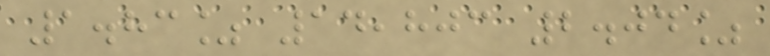1.83% 14,803 2.04%
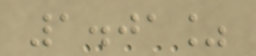1.01%
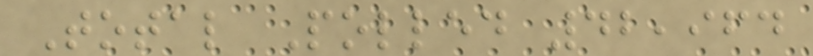Total Polled 42,964
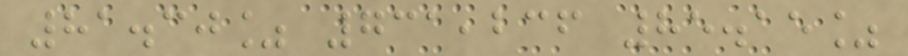81.30% 731,236 85.15%
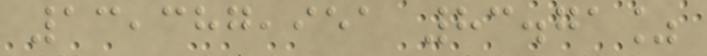13,387,951 83.71%
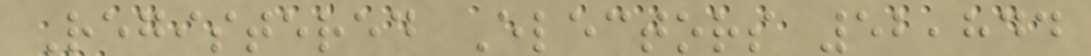Registered Electors 52,844
